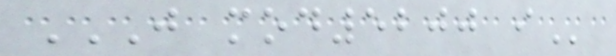J MOD5200 I
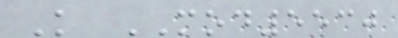K MOD5530
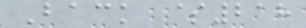Back $218
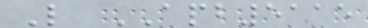L APB5115
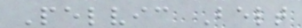Pelvic Belt
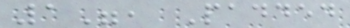1", Padded
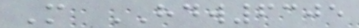M HDW6305
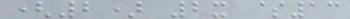(2) 2x $13
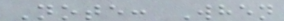Note: When
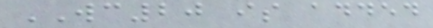WC20 is added
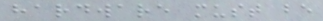hardware must be
